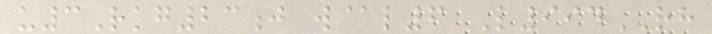u3Rkg23j w@l6 L994RH
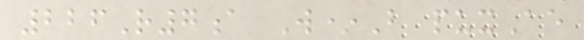226R7a W*B puxAe
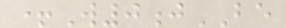+W0jBE
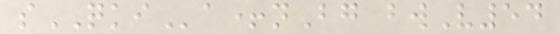sQKIa+nBg bwV54
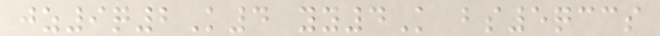jz9q2K4 yy4K bs5qccs
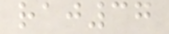raj37
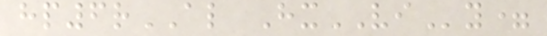hp6rAL HxVIy=
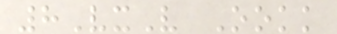8VxV Ookk
